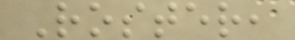Roster,
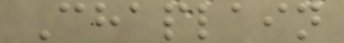Chaplain
